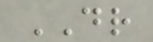DR
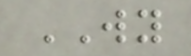WY
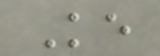Ke
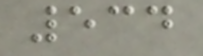534
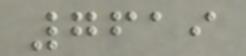7619
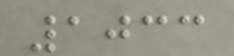1033
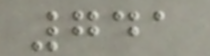741
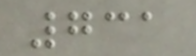731
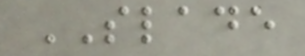SLADE
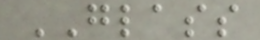GLASS
